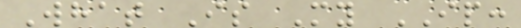What Is My IP:
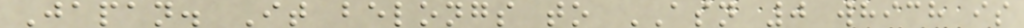Japan. It belongs to ASN 0 which is
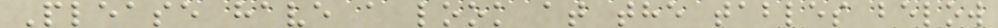Please have a look at the tables below
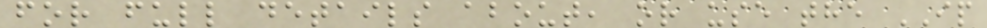for full details about, or use the IP
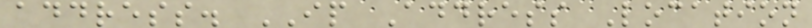address. IP Address Location
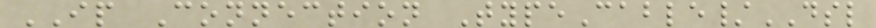IP Connection TypeCable/DSL
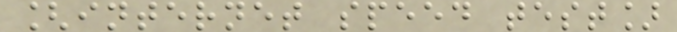[internet speed test]
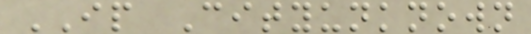IP Cityunknown
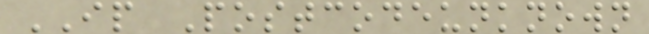IP Postcodeunknown
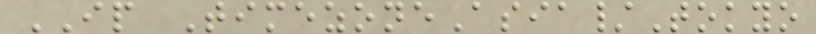IP TimezoneAsia/Tokyo
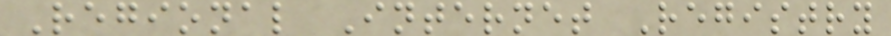Regional Internet Registry
